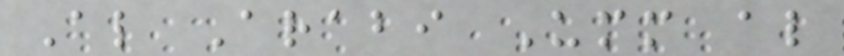Al Arabi Umm al
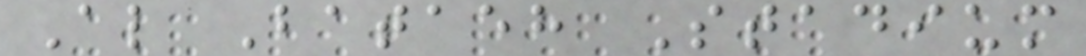Al Bataeh Stadium
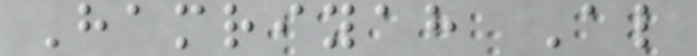Hamriyah Al
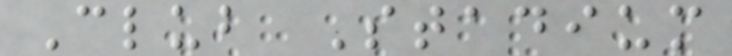Club Stadium
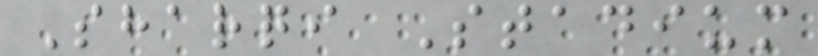Sharqi Stadium
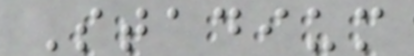Stadium
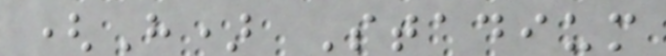(H) Stadium
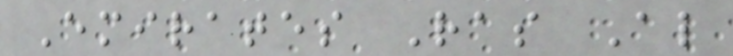Emirates Ras Al
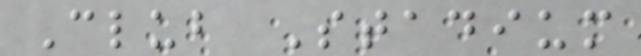Club Stadium
